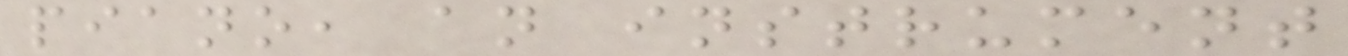piano, an instrument
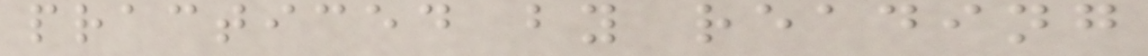practiced by reading
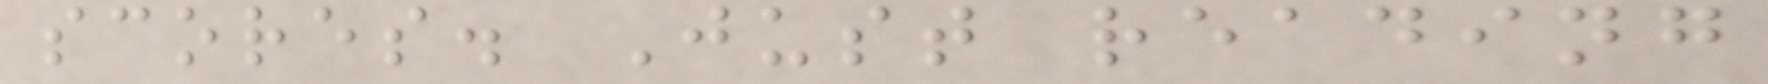scores. Just reading
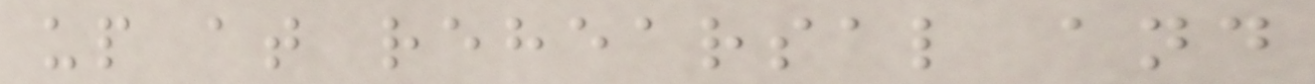up at rehearsal and
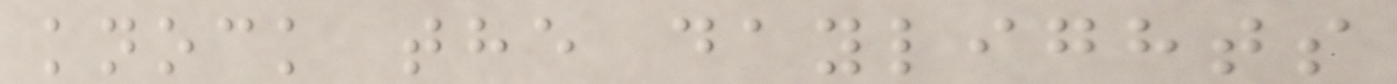knock the daylights
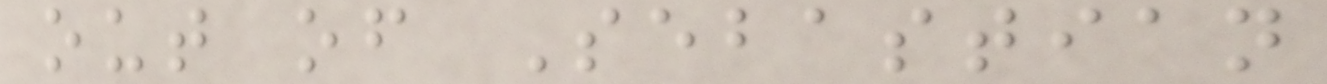out of Sebastian
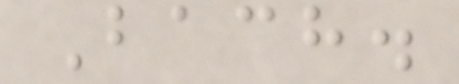Bach.
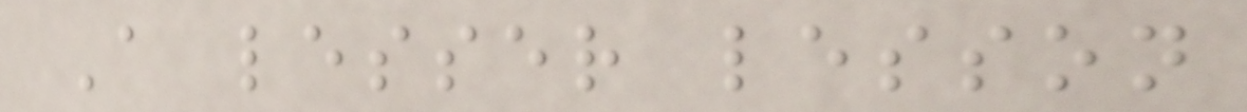A lesser lesson
